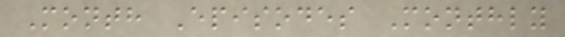Month Episodes Monthly
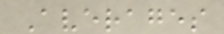Averages
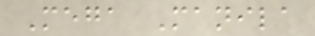Mega Manila
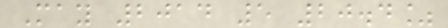May 2014 5 20.4%
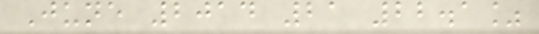June 2014 21 22.1%
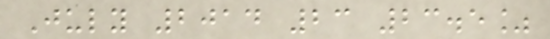July 2014 23 23.5%
